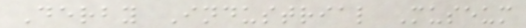Derby Industrial Museum
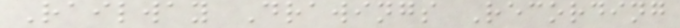Railway Drawings Recording
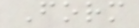Form
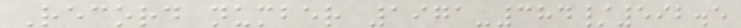Record number 1971-384/592.5
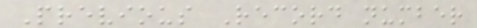Previous Record number
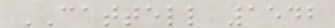CATTELL 1542
